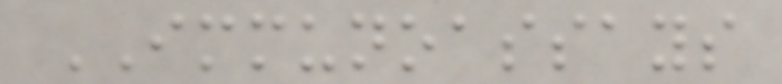IMMUNOASSAYS
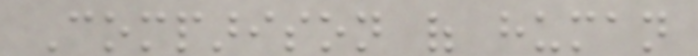Comparison of human
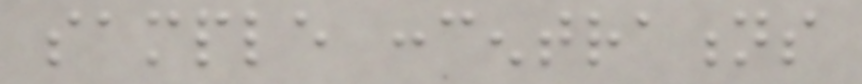sample concentrations
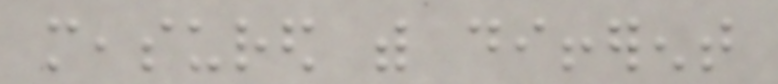measured with different
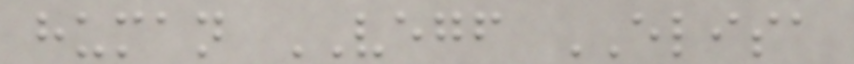human VEGF ELISA
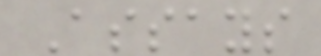Assays
